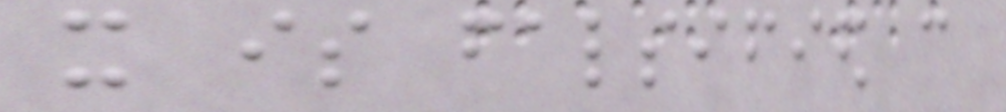it is falsified can
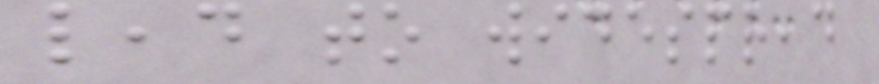lead to widespread
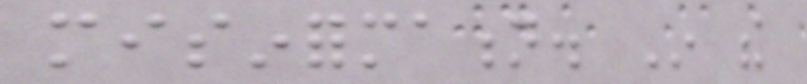misinformation. In the
